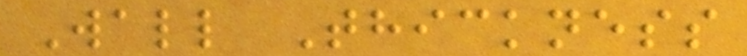Wall Thickness
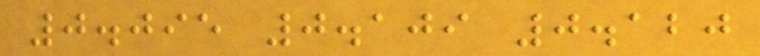0.095 0.109 0.120
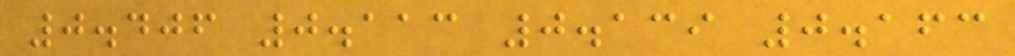0.406 0.113 0.139 0.163
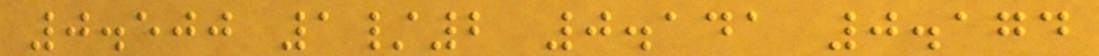0.500 1/2 0.141 0.174
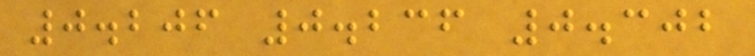0.206 0.236 0.302
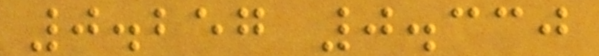0.257 0.330
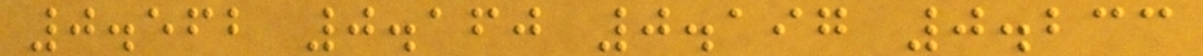0.562 0.160 0.197 0.233
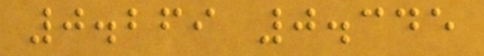0.269 0.345
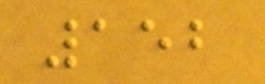152
